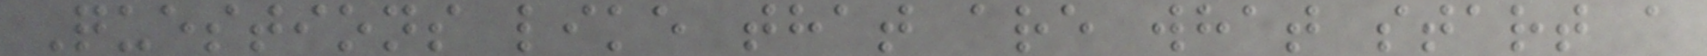Questions like that are what start a
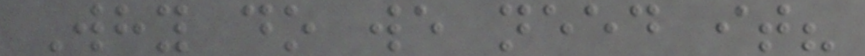Why do we need it?
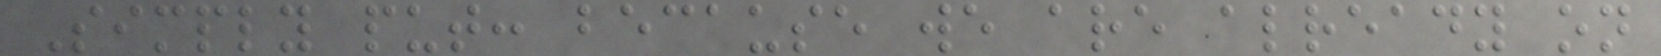Simply put: because we are already on
